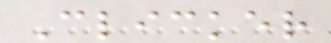Clicker
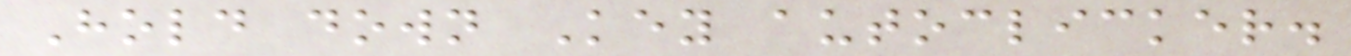Hold down Key autoclicker.
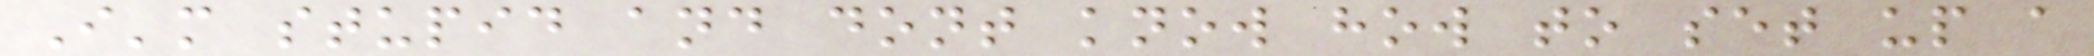I'm stupid and dont know how to set up a
